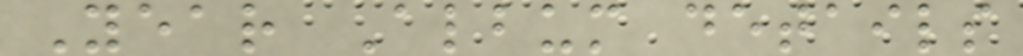Year Album details
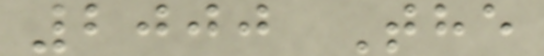2000 The
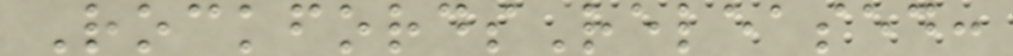RockfordsReleased:
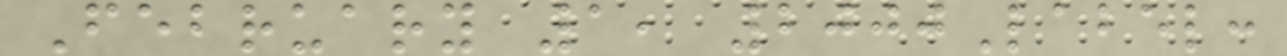February 1, 2000Label:
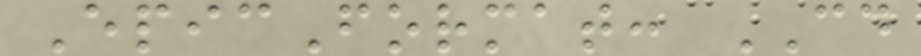EpicFormat: CD
